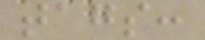tags:
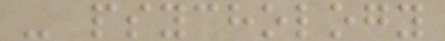- psychology
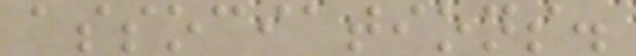associations.
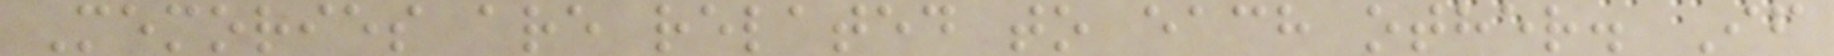Memories are related to each other. If
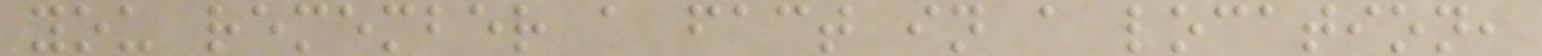you remember a fact in a location,
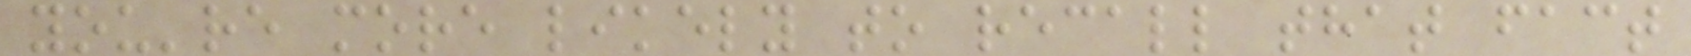you're more likely to recall that fact
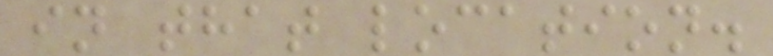in that location.
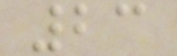23
